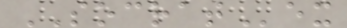SOCRATex
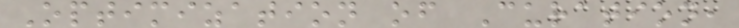Optimization of Curation,
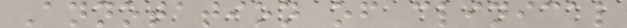Annotation of clinical
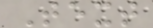Text
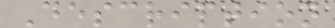Description
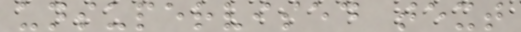unsupervised text
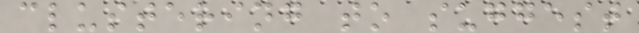clustering to suggest
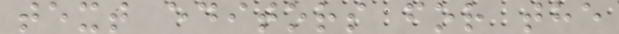text editors for the
